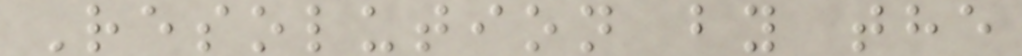Resolution by the
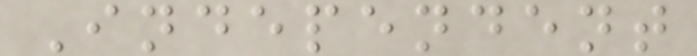Independent
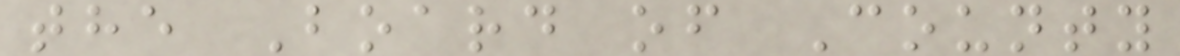the Board of County
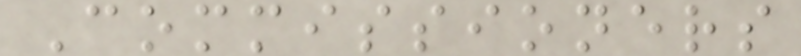Commissioners
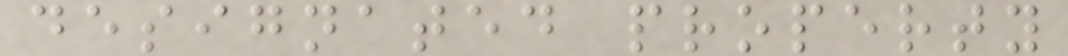designated property
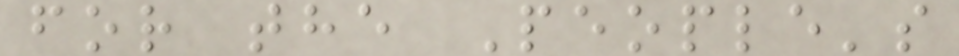for the People's
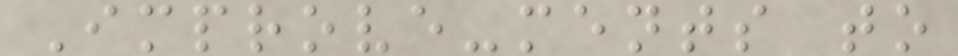Improve-ments to
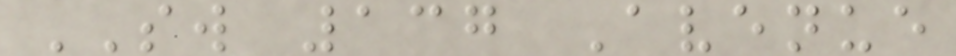SW 137 Avenue
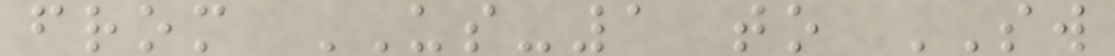from US-1 to SW
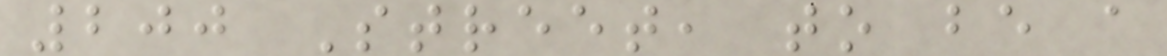200 Street, to be a
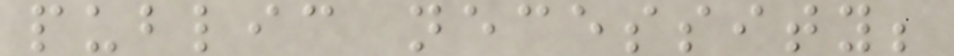public necessity;
